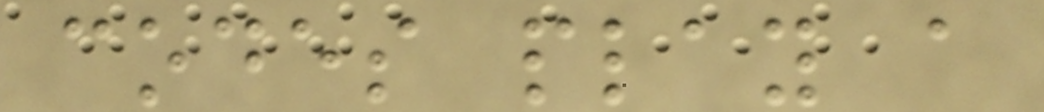codes play a
